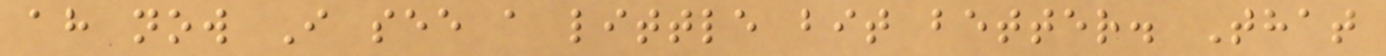ah now I see a little bit better. That
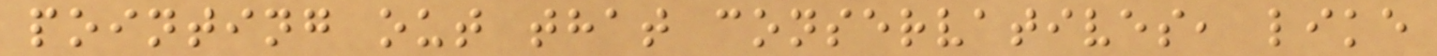pointing out that conservatives, like
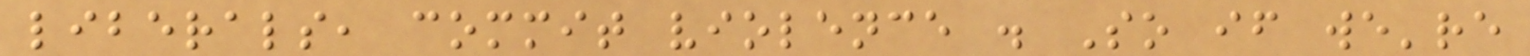liberals, commit violence . So if we're
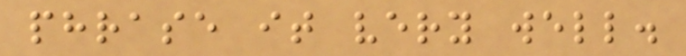phrase it very well.
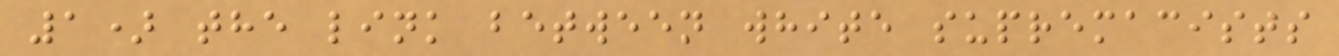1) the link between white supremacists
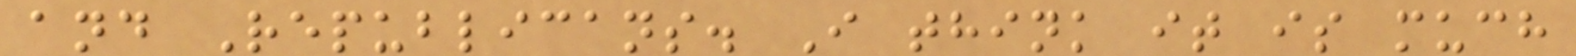and Republicans. I think it is much
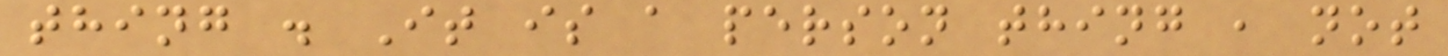thing . It is a person thing , not
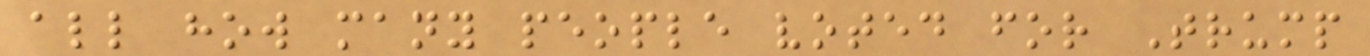all how many people voted for Trump
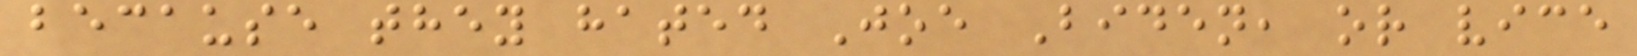because they hated Joe Biden, or vice
